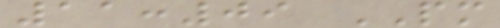11:09 PM
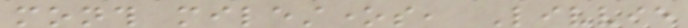month milestones, Livvie
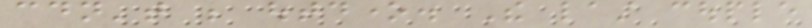couldn't be outdone. The last couple
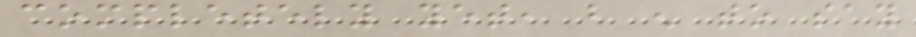completely yet, but enough to say
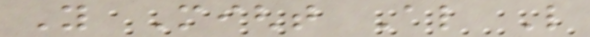You Might Also Like
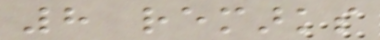8 remarks
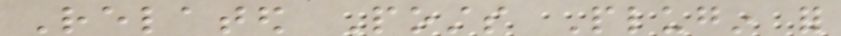Related Posts Plugin for
